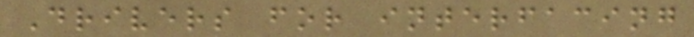Drivers for interfacing
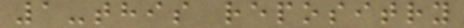1-this repositry
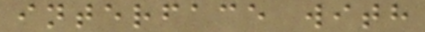interface with
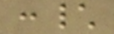:\
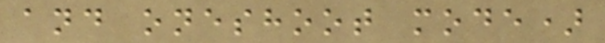and oneshoot mode)
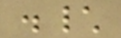.\
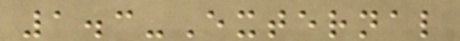1.3-External
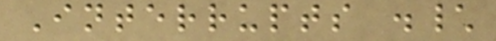Interrupts .\
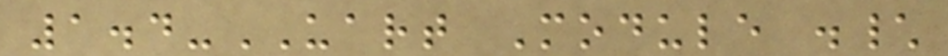1.4-UART Module .\
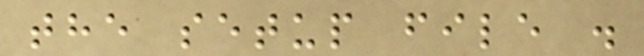the setup file .
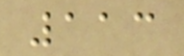113
